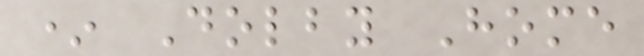* Dolby Home
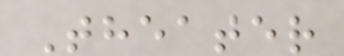Theater
